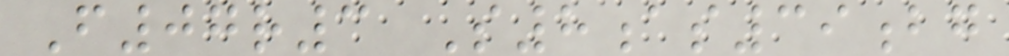F07r3 S8as39bg
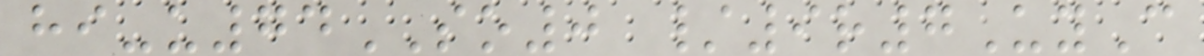hi-u74SO0 /9r7UyC
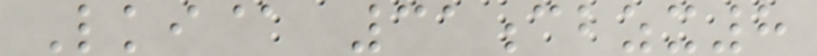Lki@ 31cbzx8
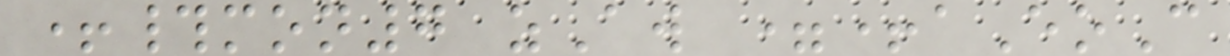+#mon7 zAw =+aEoC
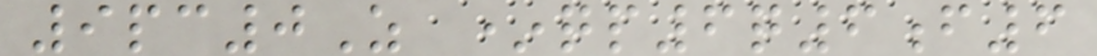9pc0Z *qp6q6f6
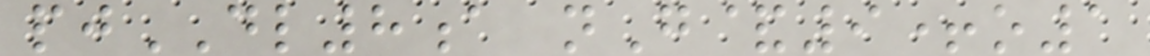pjDL8a nG&9+o1
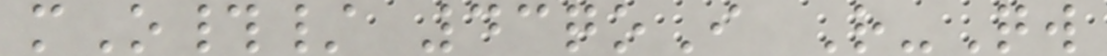mO#/ 43qoI R-Qw
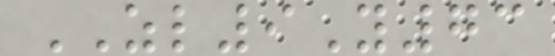ZL9Y73
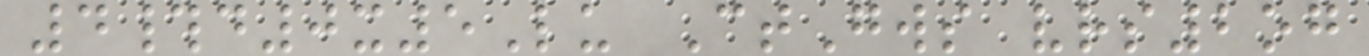4#d0x5Lu CtGws vrs2og
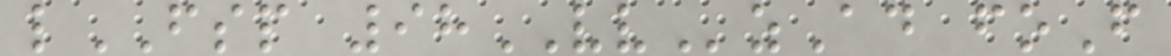lFSP 98VVzAd foF
